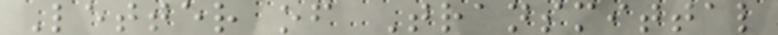Letter of Transmittal
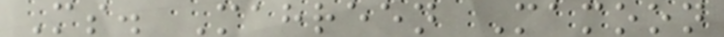Ms. Mahreen Mamoon
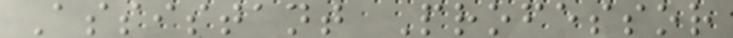Assistant Professor
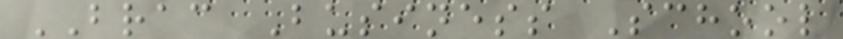BRAC Business School
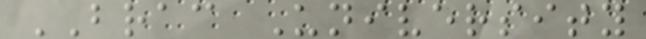BRAC University
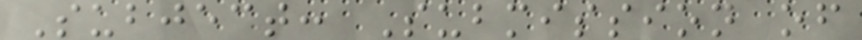Subject: Submission of
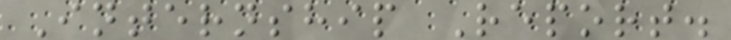Internship Report.
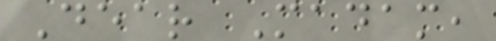Dear Madam,
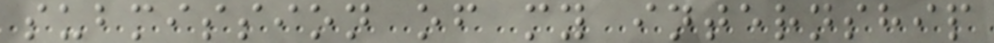submission of my internship
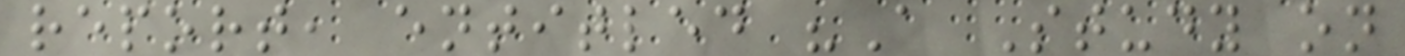report, entitled "A Study on
